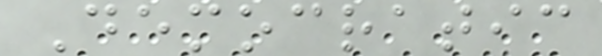Democratic
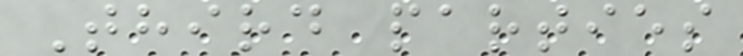Third parties
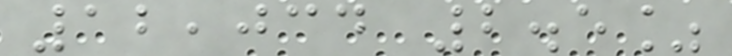12,034 2.5%
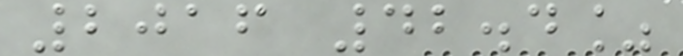2016 42.4%
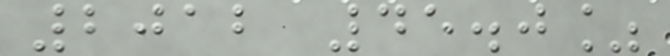2012 45.0%
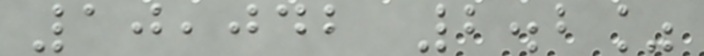10,042 2.2%
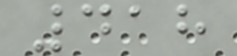418
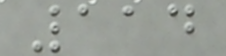114
